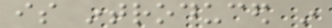is introduced in
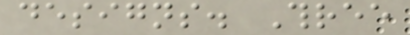designs. Three
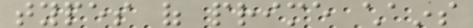types of prime chains
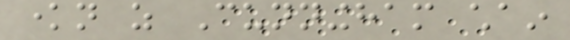known as Cunningham chain
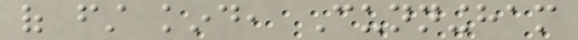of first kind, Cunningham
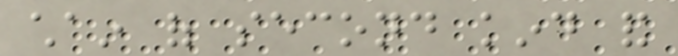chain of second kind and
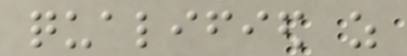qualified as
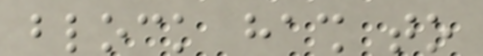block hash to
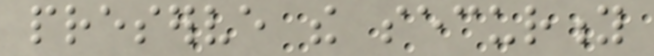preserve the security
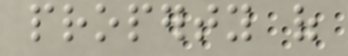property of
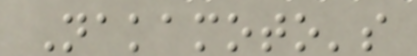Nakamoto's
